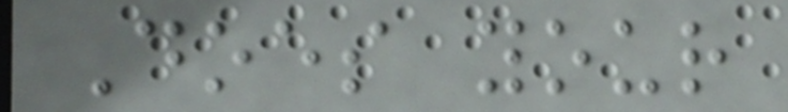Does your
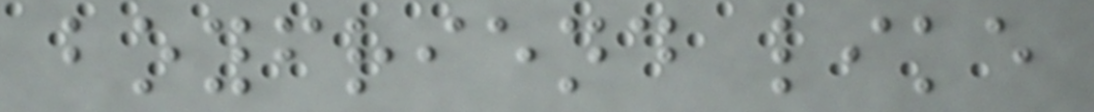boyfriend like
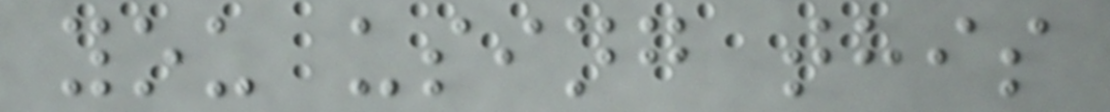you using this
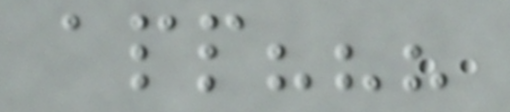app???
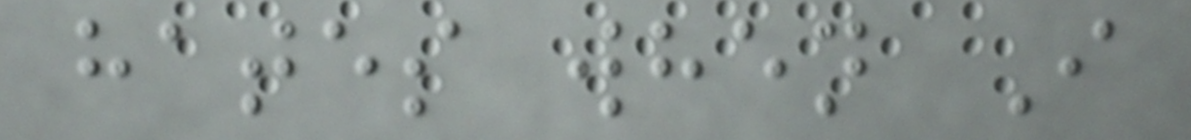hates when I
